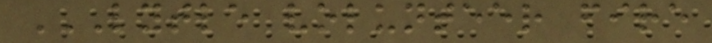LYTLE VOLUNTEER FIRE
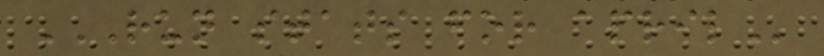RUN STATS FOR APRIL
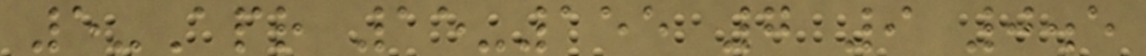5-Apr 15-155 7 9 0.5
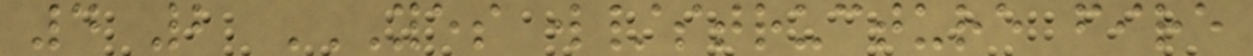4 2 YES W/STRUCTURE FIRE
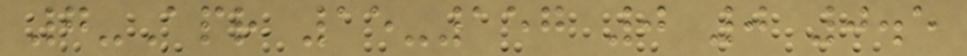7-Apr 15-157 0 0 0.5
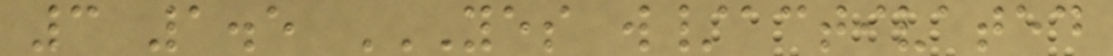3 1.5 YES W/ACTIVATED
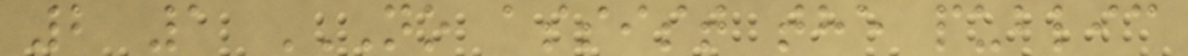2 1 NO ASSIST THE PUBLIC
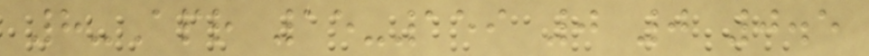8-Apr 15-159 0 0 0.5
